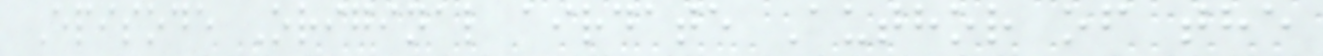Episode Original airdate Author of the
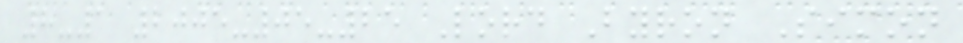8-1 2005-05-25 Lord Byron Simon
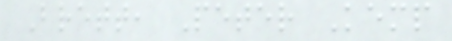Brett, Peter Kemp
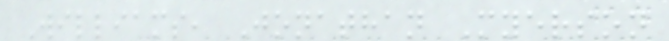Williams, Jonathan Myerson
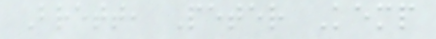Brett, Peter Kemp
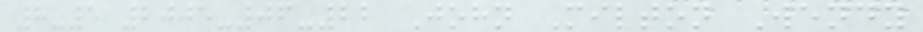8-5 2005-06-22 John Milton Wendy
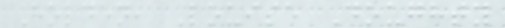Holden, Louise Doughty
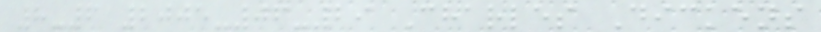8-6 2005-06-29 Charles Dickens
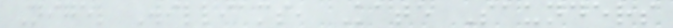Nigel Williams, Kate Saunders
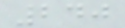240
